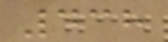438
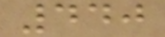440
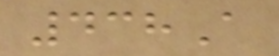438A
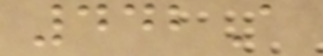442A
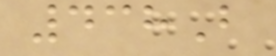438B
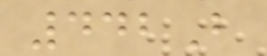442B
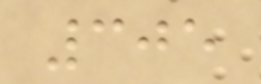305
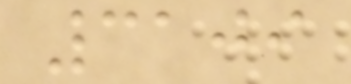3109
